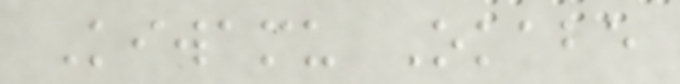Kiwamu Okabe
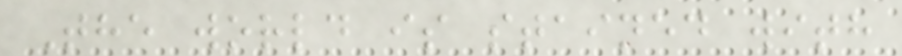The world is stained with
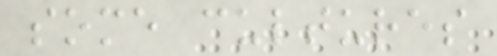some cultures
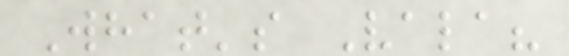What's Vala?
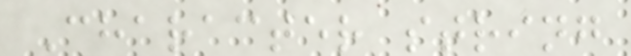Character string
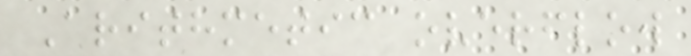Arithmetic overflow
